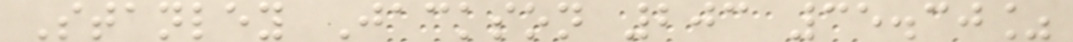Stanley Jackson 203 35.30%
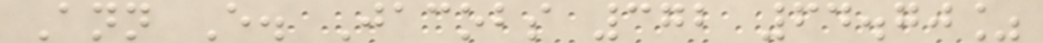Ann E. Jacobs 372 64.70%
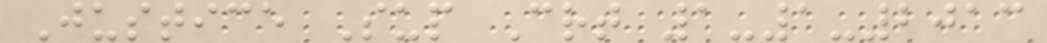Justice Sup Crt 1-1-2013
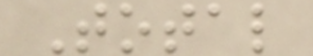Total
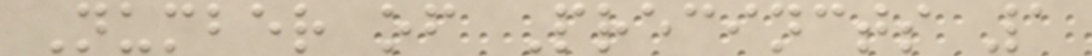Number of Precincts 1
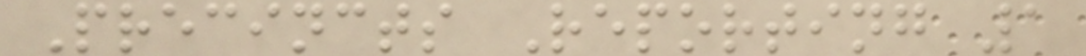Precincts Reporting 1
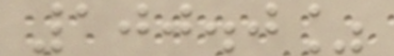100.0%
